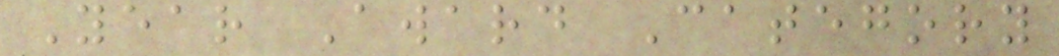Year Award Category
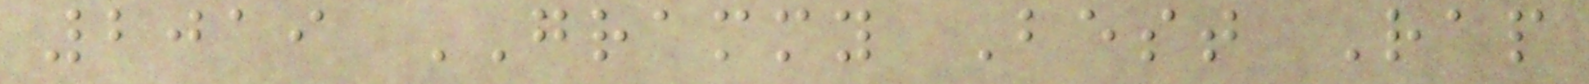2019 GRAMMY Best Rap
